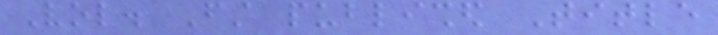Vol. First published Title
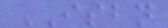ISBN
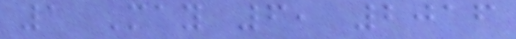1 May 6, 2016
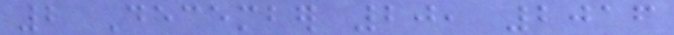2 December 20, 2016
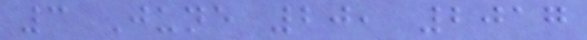3 June 20, 2017
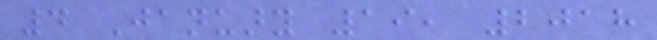4 January 19, 2018
